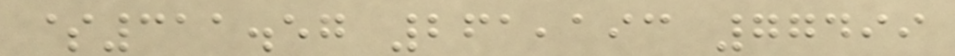$311.57 261,193 77499
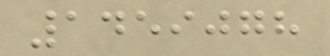1459078
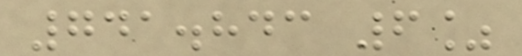741.843 6%
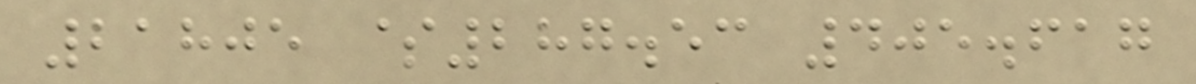21805 $287.53 405.617
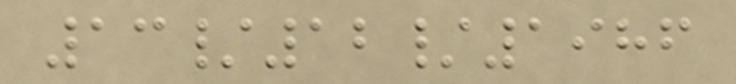13/12/1986
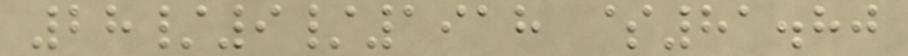28/9/1918 $81.80
